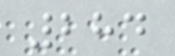284
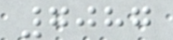7087
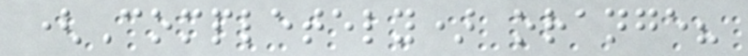(Completely) orange?
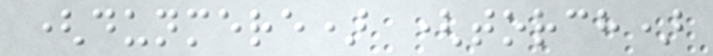(dunmere) (torch)
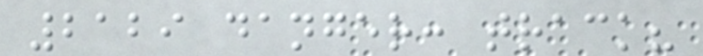2129 danger: track?
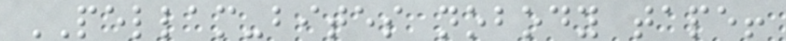PELLAM-bites nobody tape!
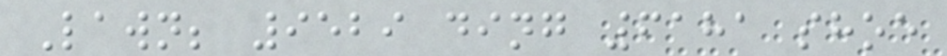Lawn; 9529 ding 6181 shoe
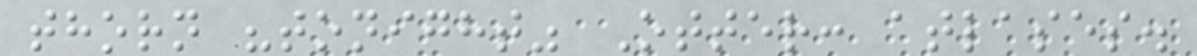thorn "tonight" Otter: atlases.
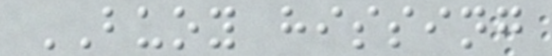BUOY hissing
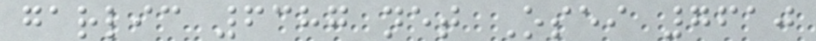garlic 6387 net Osei 7610
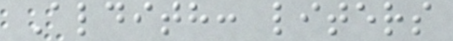Aldith: liters
